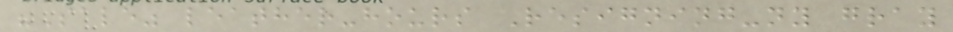"Sale" leather-hours Resigning-ny gray
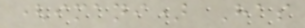(imani) Has
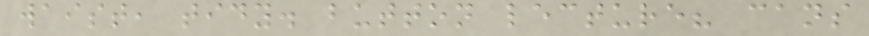waist, tidy. button lecture? cans
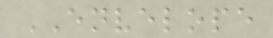ENVELOPE
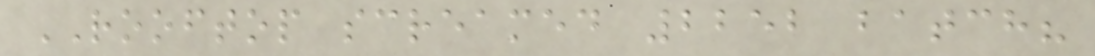ROOFTOP screamed 2252 batch?
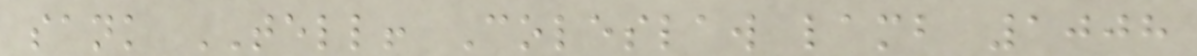sank TELL! Coleslaw lamb 1008
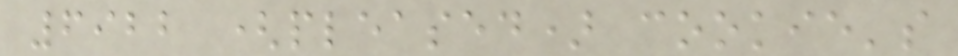6922 (pleased) cookie's
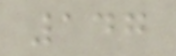147
